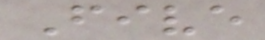Five
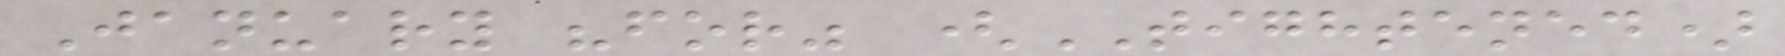January "for" (TIGHTENED)
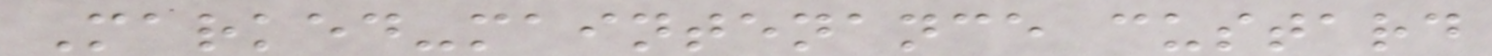Marked-maintenance custard
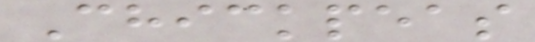Chickpeas
